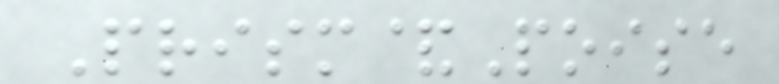Prism&Poise
